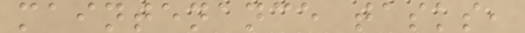maintenance tasks,
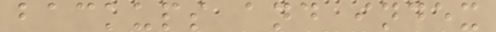backups and index
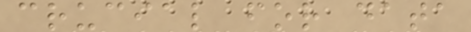crucial for data
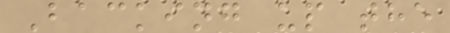Backing up the
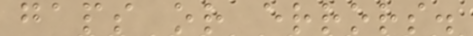gaps or errors.
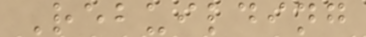Rebuilding
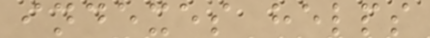indexes helps
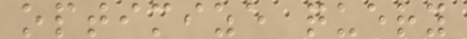optimize query
